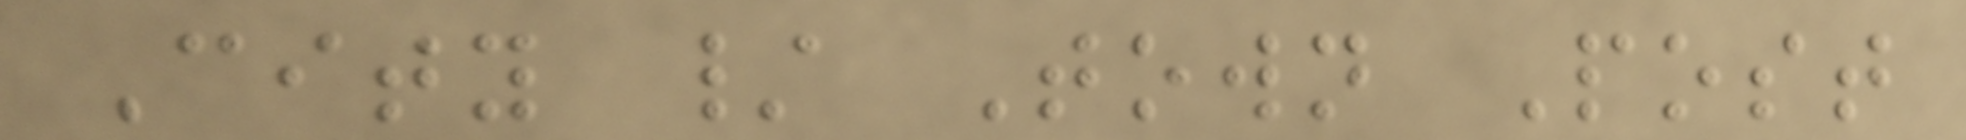City / Town Post
